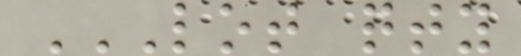LOT QTY
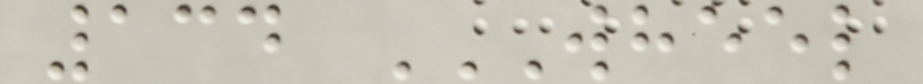134 WHEEL
